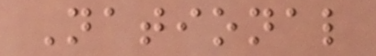National
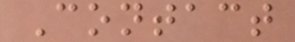Contact
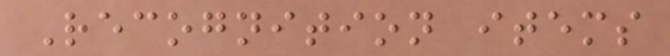Recognition items
